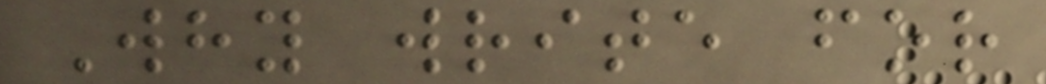Why write for
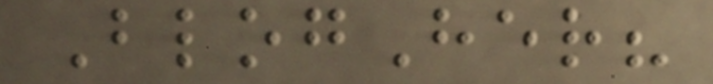BlogHer?
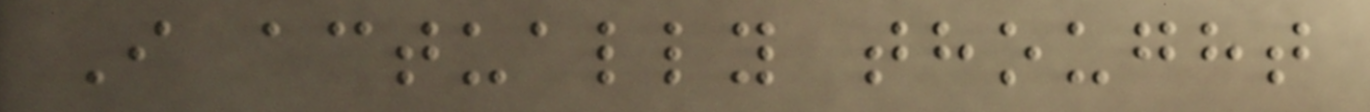I actually thought
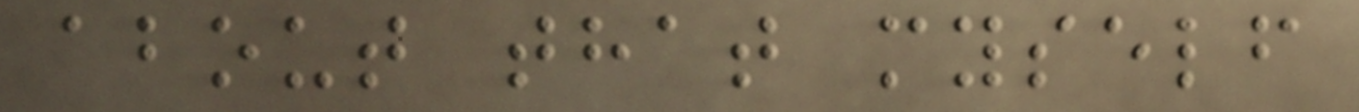about that myself
